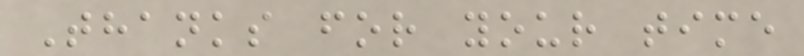Thanks for your time
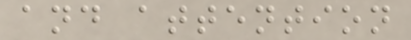and attention
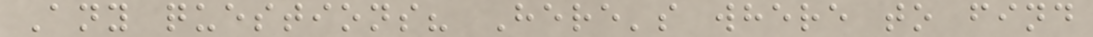Any questions? Here's where to find
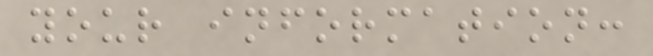your information:
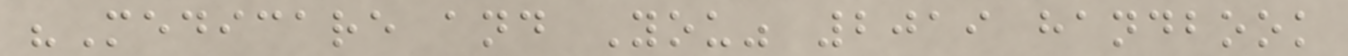"Medicare and You" 2019 handbook
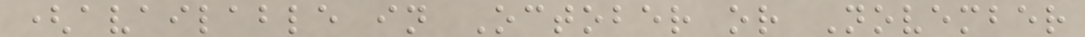(available in October or November
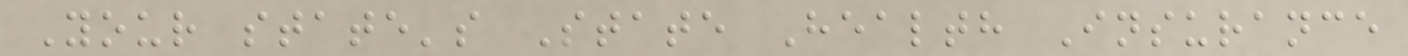Your state's State Health Insurance
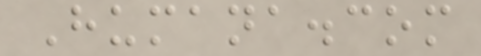Humana.com
